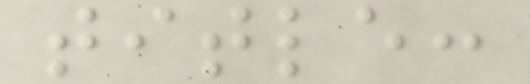title:
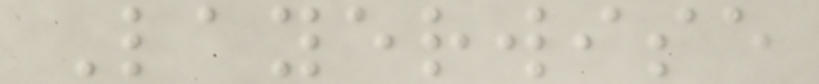Layerwise
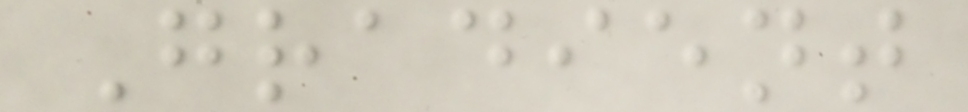Gradient
